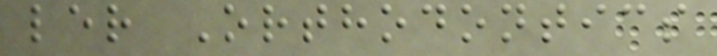ler Orthodontics
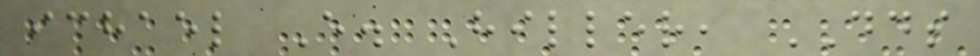ichael E. Hiller, DDS
